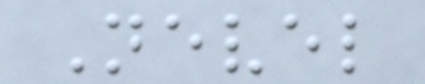Nevel
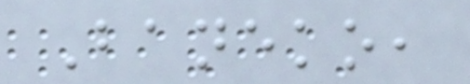Baneko,
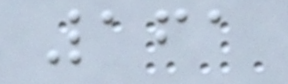161
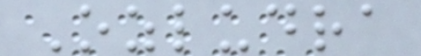Ozludra
